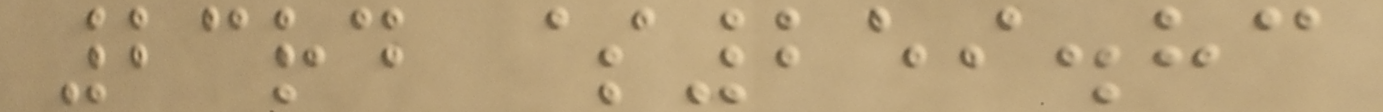23rd $259.83
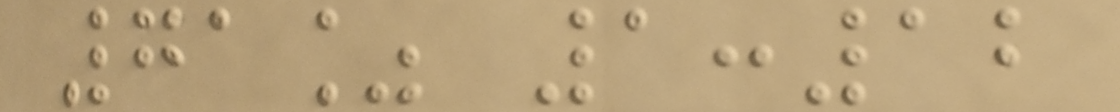71% 1:12
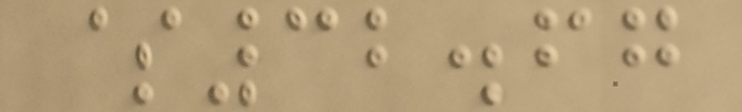$32.67
